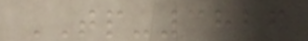TP-3826
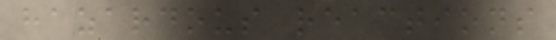hazardous reactions
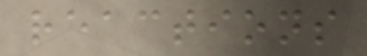reactions
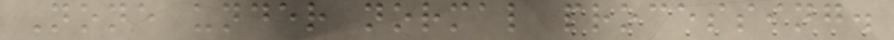None under normal processing.
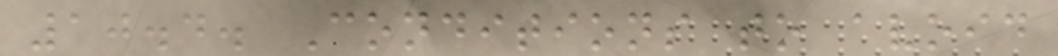10.4. Conditions to avoid
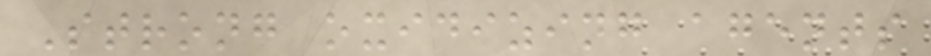Strong oxidizing agents
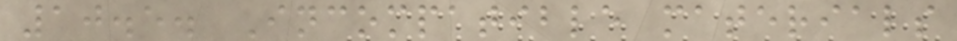10.5. Incompatible materials
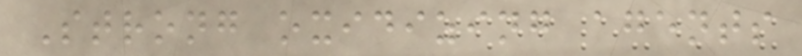Strong oxidizing agents
